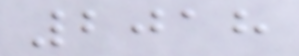2018
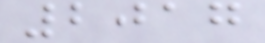2017
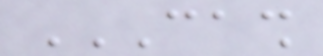CASH
